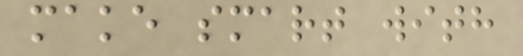make smart with
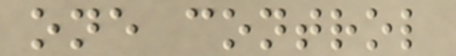one control
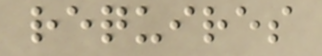requires
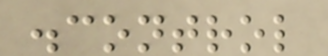.control
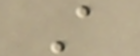A
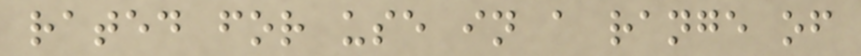rated for use in a range of
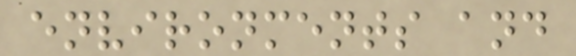environments and
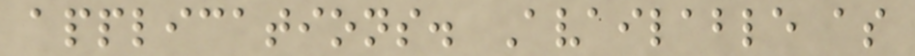applications. Available as
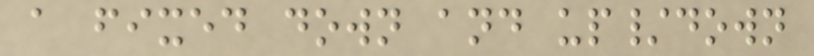a fixed down and up/down
